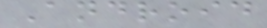Android
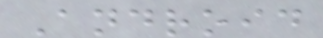Android
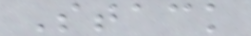Stack
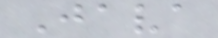Java
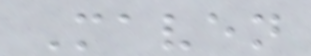Maven
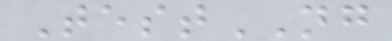TestNG
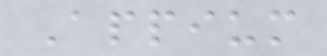Appium
